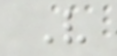V
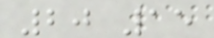20 15
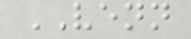VENN
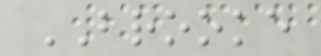BROOKE
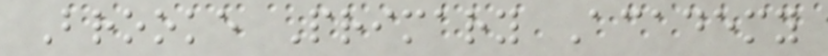Brooke Primary Academy
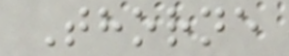Thorne
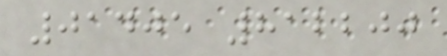01405 812200
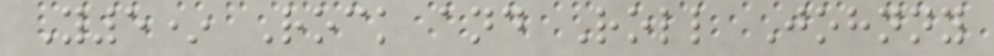Y5* Rock and Roll Johnny
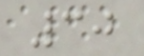30
